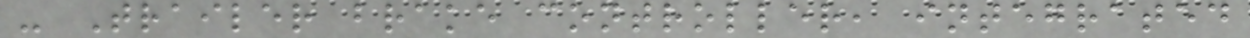- Trailer brake controller, integrated
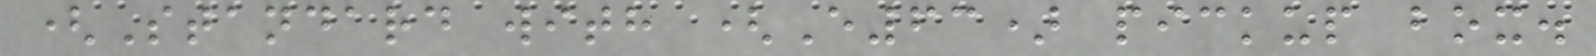(Standard with (E63) pickup box.
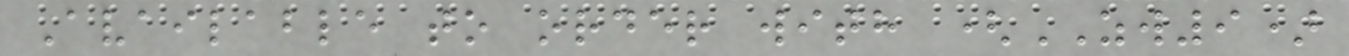Available to order with (ZW9)
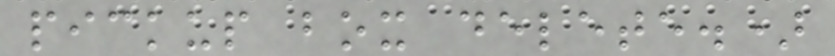pickup box delete.)
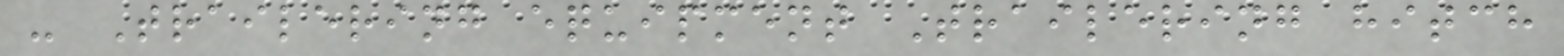- Trailering equipment Trailering hitch
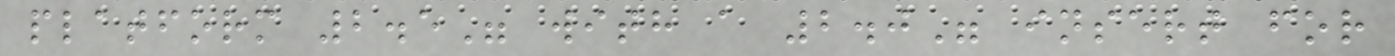platform 2.5" with a 2.0" insert for
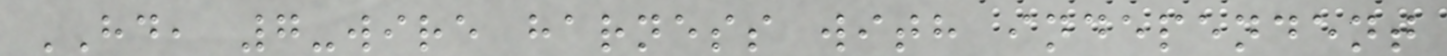HD, 7-wire harness with independent
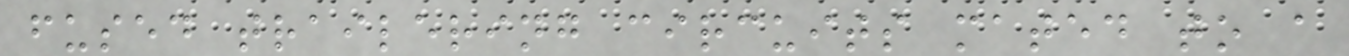fused trailering circuits mated to a
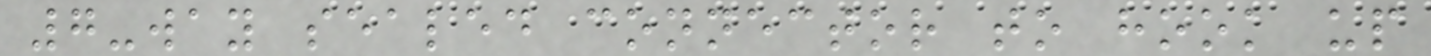7-way sealed connector to hook up
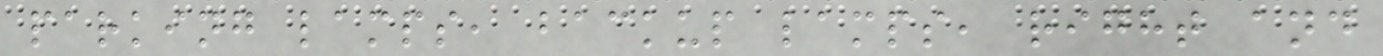parking lamps, backup lamps, right and
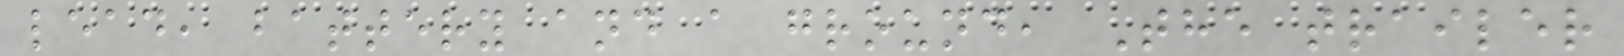lead, battery and a ground, The trailer
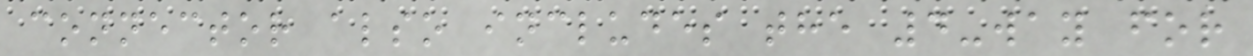connector also includes the 4-way for
